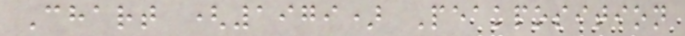Chart (1979) Peakposition
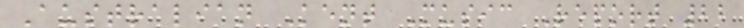Australian Kent Music Report 22
